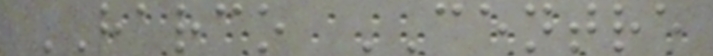HARCO CENTRE
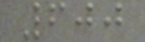600
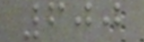600
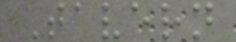Tavern
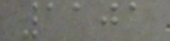1101
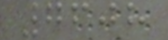7608
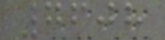7608
